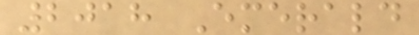2018 Emerald
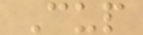Cup
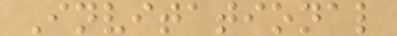Invitational
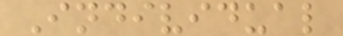Individual
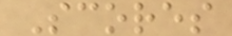Scores
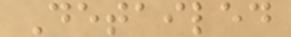Detailed
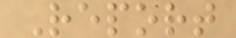Report
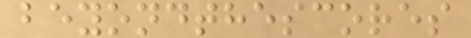beyondthescores
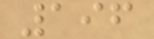196
